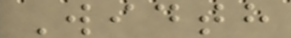Width
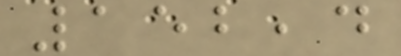152,4
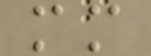mm
